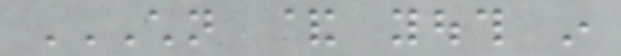CHILDREN & YOUTH IN
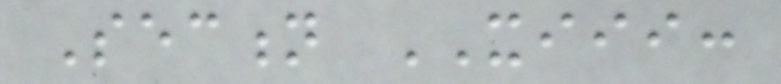Section XIII:
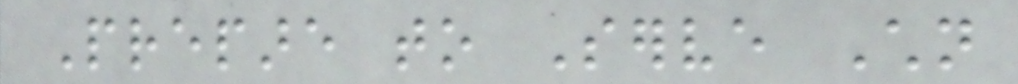Prepare to Serve Children
